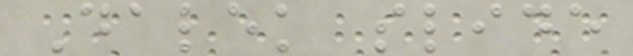Dalek slide
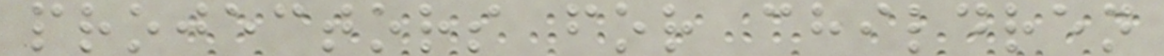projectors for children
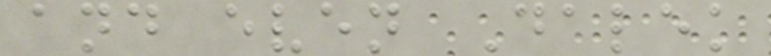and even Dalek
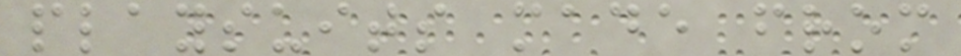playsuits made from
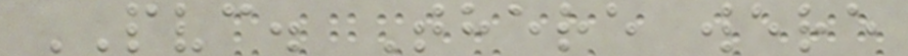PVC. There were
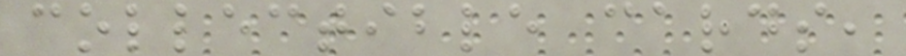collectible cards,
